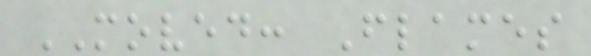MOVED: Flames
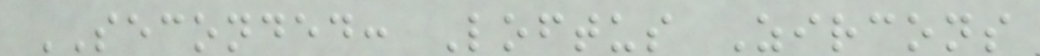SECONDED: Loftus Zircons
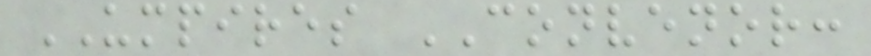UMPIRES CONVENOR:
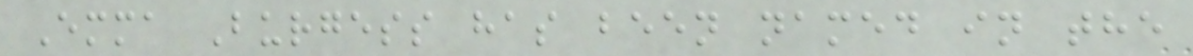Emma Burgess has been named in the
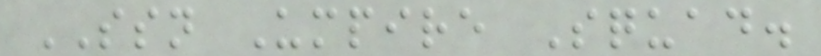SSN Umpire Squad.
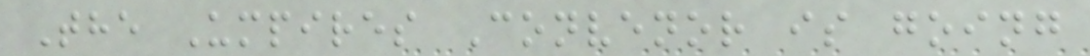The Umpires Convenor is going
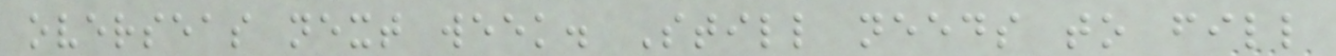overseas next week. Still needs to fill
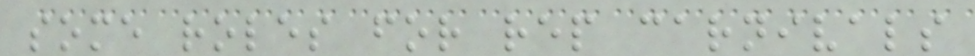some roles for rep carnivals
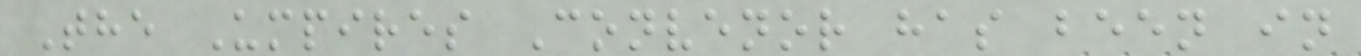The Umpires Convenor has been in
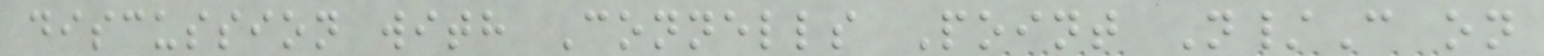discussion with Connells Point N/C on
